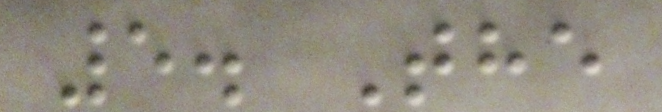5. The
